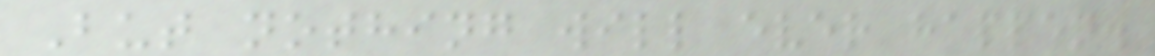But nothing will ever happen.
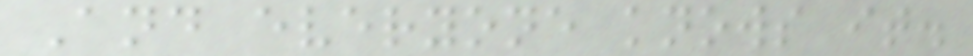And everyone knows it.
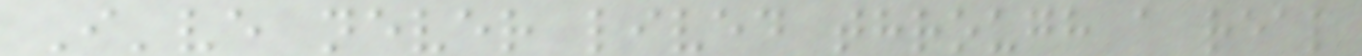I've never lived through a real
